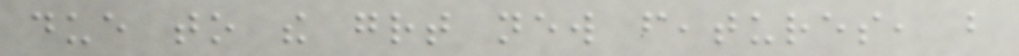due to the great new features, but
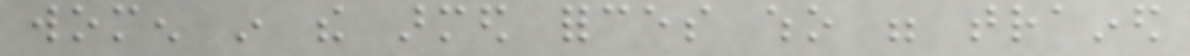women in the armed forces who were trained
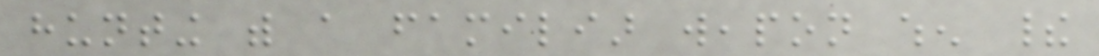hunting with a familiar weapon when their
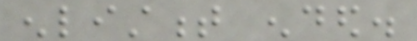enlistment ended.
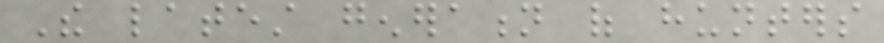The latest generation of hunters
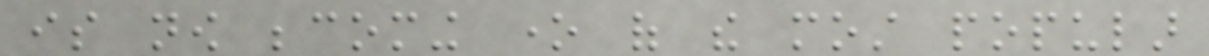is now becoming one of the most popular
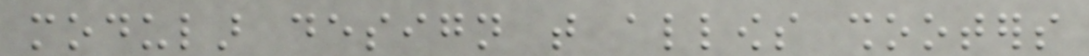modular design that allows shooters
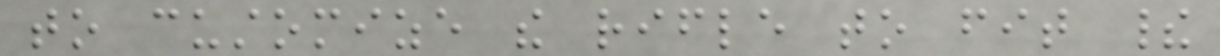to customize the rifle to fit their
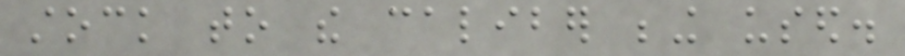stock to the caliber being used.
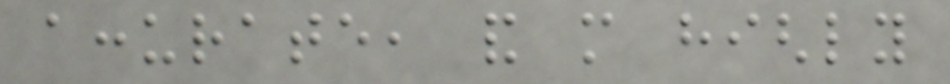accurate, and more highly
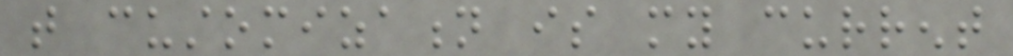that customization is my current
